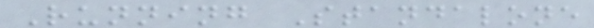Running Standalone
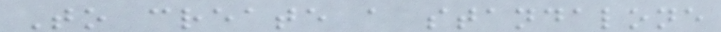To create a standalone
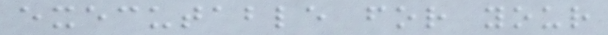executable for your
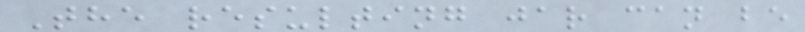The resulting jar can be
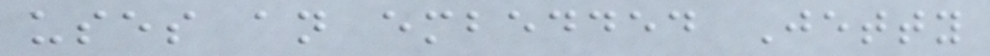uses an embedded Jetty
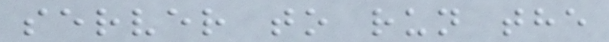server to run the
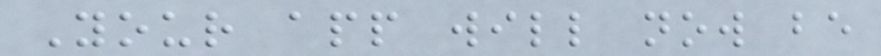Your app will now be
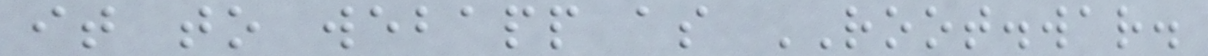it to webapp as ROOT.war.
